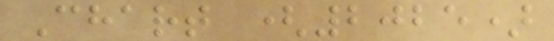Chart (2025)
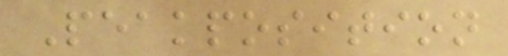Peakposition
